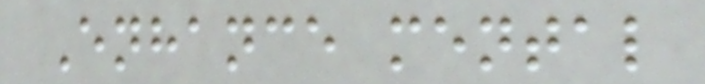Enhance mental
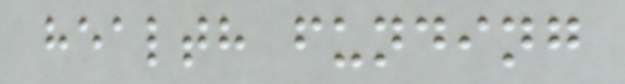health funding
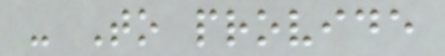- To provide
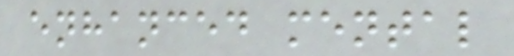enhanced mental
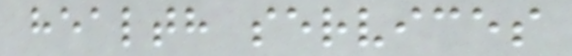health services
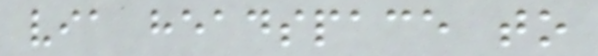via headspace to
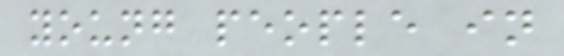young people in
